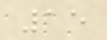15
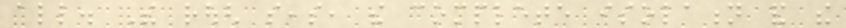all. The rough seas, the complete isolation and the
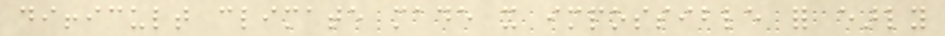difficult climate made it impossible for early
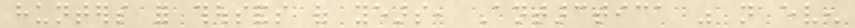hunters for thousands of years, Antarctica was not even
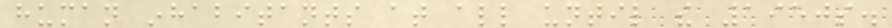human inhabitants at all until the 1950s.
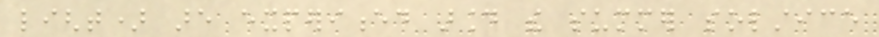light) are experienced around the summer solstice
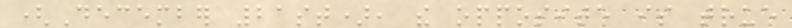(December 21st), the opposite is true
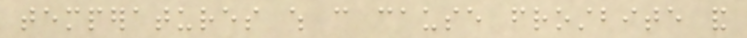temperatures which can cause frostbite and
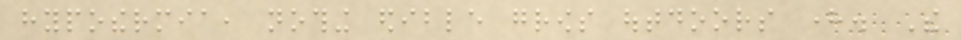hypothermia, nothing edible grows outdoors here. The
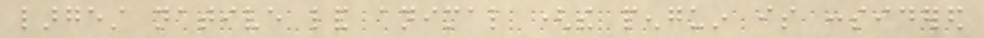largest native land animal (the penguin is considered
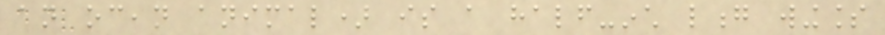an ocean animal) is a half-inch long wingless
